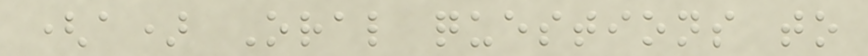(a) Oral questions to
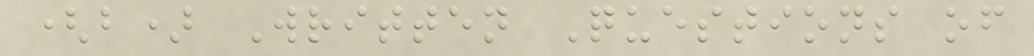(b) Written Questions of
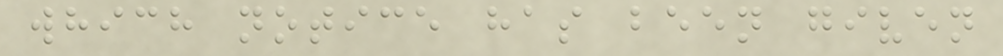which notice has been given
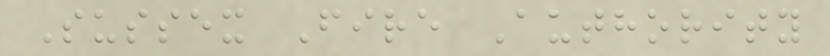Sussex Fire Authority
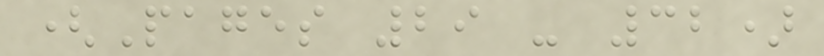(Pages 29 - 32)
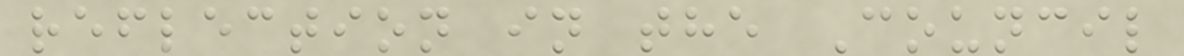reflection in the Council
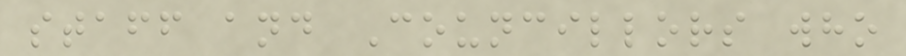staff and Councillors who
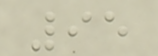95
